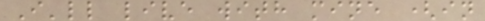I'll live with mine (in
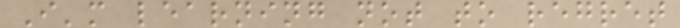I'm learning not to regret
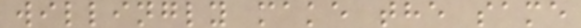willingly make the same
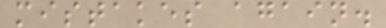mistakes again.
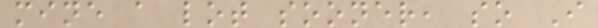mine a lot sooner, so I
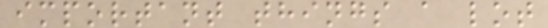important things a lot
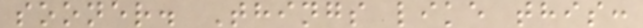sooner. Things like this:
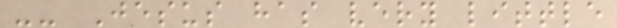-- Jesus has very little
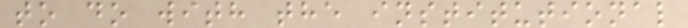to do with the institutional
